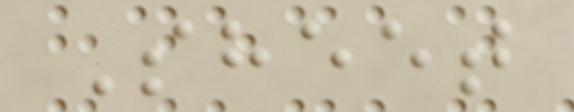Sheet
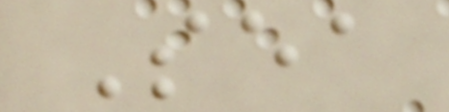Sea
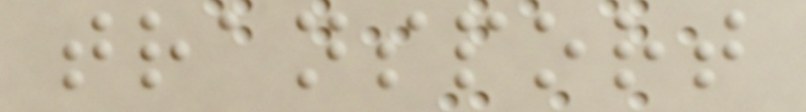transport
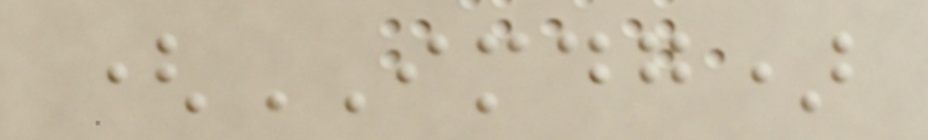(IMDG)
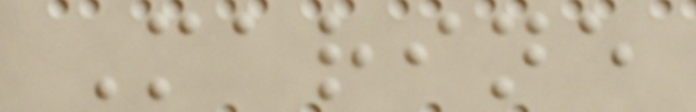Marine
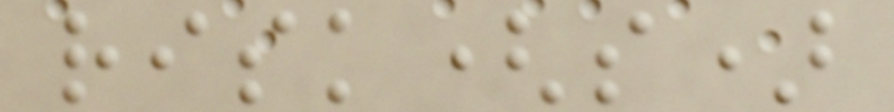risk(s)
